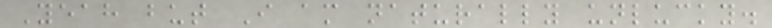Yeah but I am naturally unlucky.
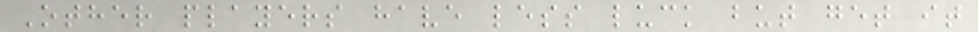Other players have less luck but get it
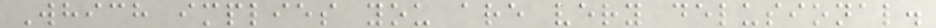Which implies you are very delusional.
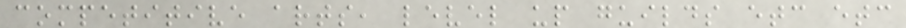competitive arts, level up guilds etc etc
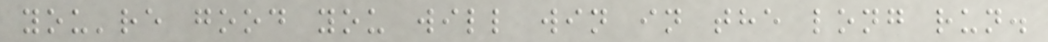you're good you will win in the long run.
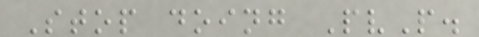Stop doing PvP.
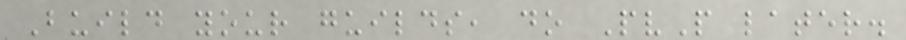Build your guilds, do PvP later.
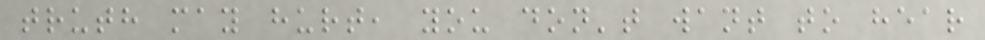truth may hurt, you don't want to hear
